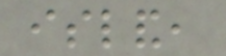island,
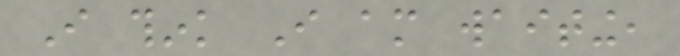I think I am waiting,
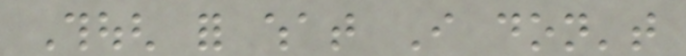Though for what I don't
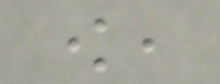know,
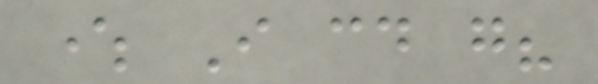where I could go?
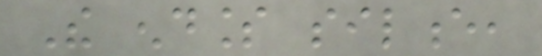The endless silence,
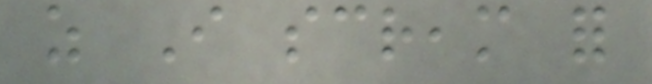as I scream for
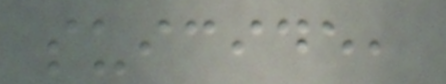suicide,
